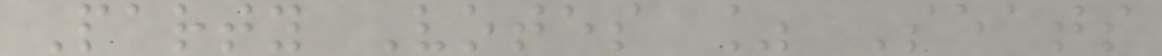Party Votes % Seats
